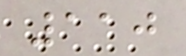110
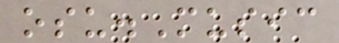osu.Music
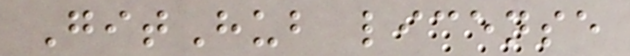GitHub license
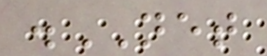.NET
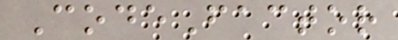CodeFactor
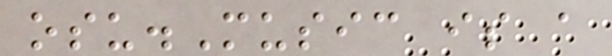osu.Music is a
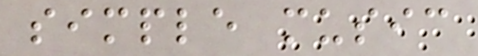simple music
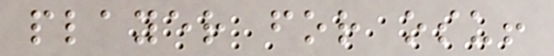player for osu!
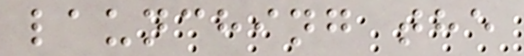launching the
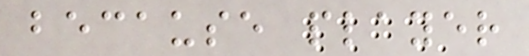because player
